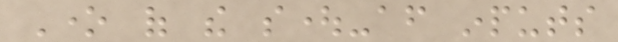One of the sought-after inputs
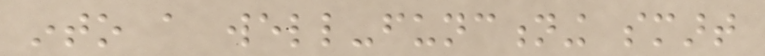into a well-functioning smart
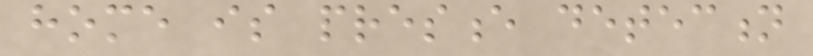home is presence detection
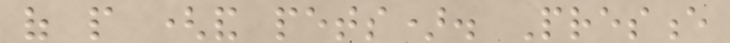of people (and pets). Presence
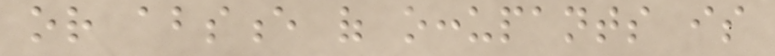or absence of occupants is
